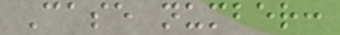Case number:
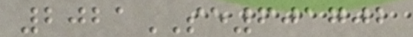2021SE601702
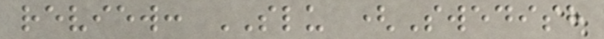review: SLU (Swedish
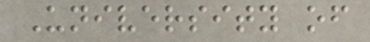University of
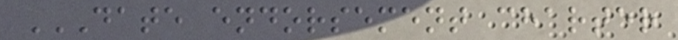DATE ENDORSEMENT CHARTER
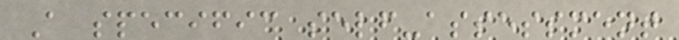A specific self-assessment
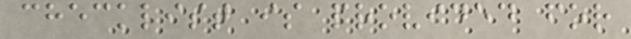checklist is provided for
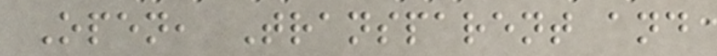Open, Transparent and
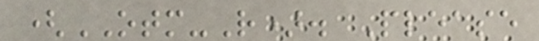(OTM-R). Please
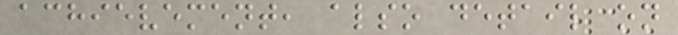achievement, also detail on
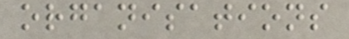organisations
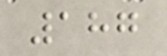187
